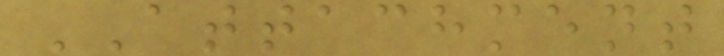ATTACHMENT
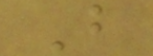B
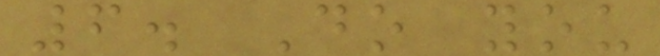6. Do you
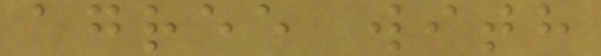agree with
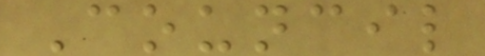Council
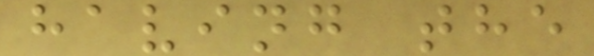having the
